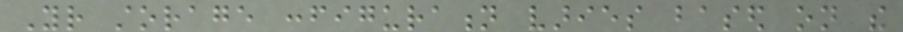Your storage configuration varies based on the
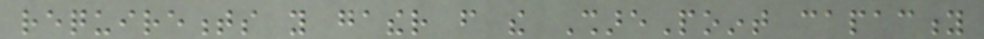requirements you gather from the SharePoint capacity
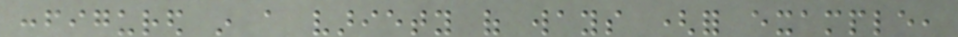configured in a variety of ways (for example,
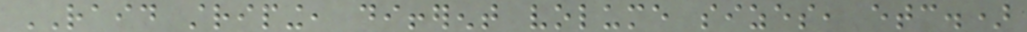RAID striping, different volume sizes, etc.)
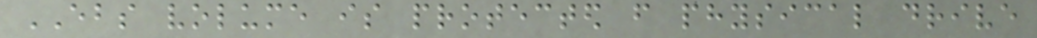EBS volume is protected from physical drive
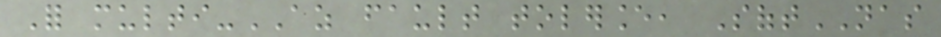For multi-AZ fault tolerance, SoftNAS
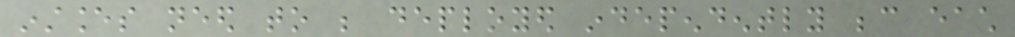instances need to be deployed independently because each
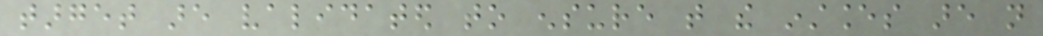target are validated to ensure that the instances are not
